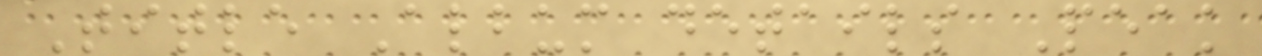Title Album details Peak
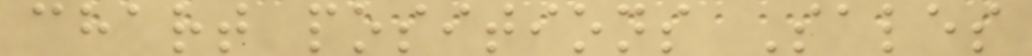chart positions Sales
